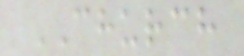CHURCH
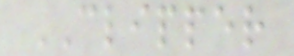CLIPPER
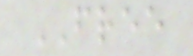FREE
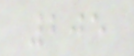205
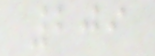209
